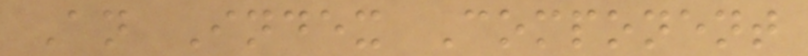An Index Component
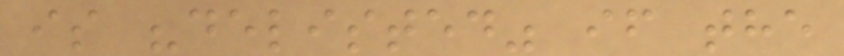is "delisted" if the
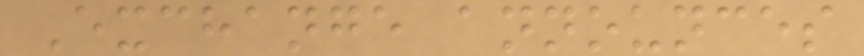Exchange announces
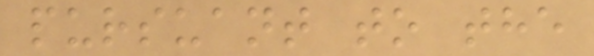pursuant to the
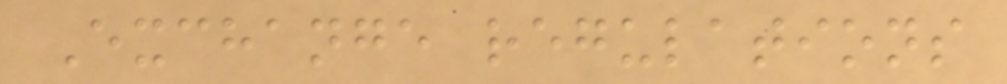Exchange regulations
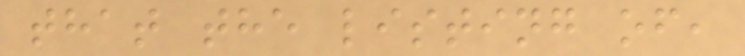that the listing of,
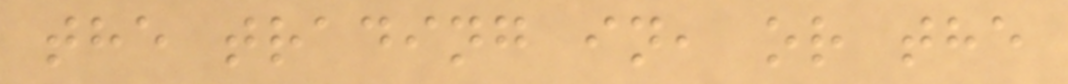the trading in, or the
